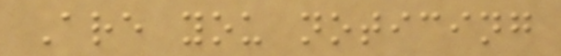Are you noticing
